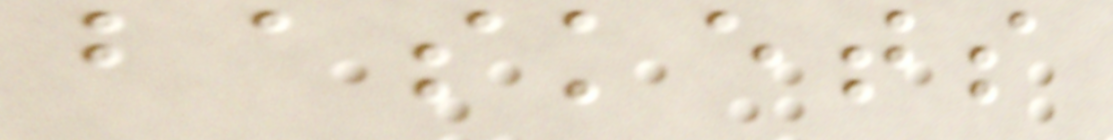baskets
